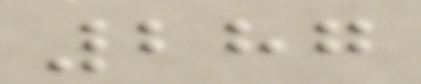287
